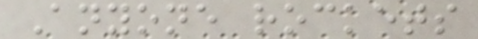Anyone rockets
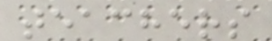teachers
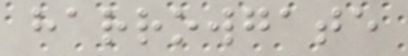harrowgate
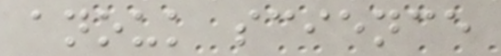anouk science
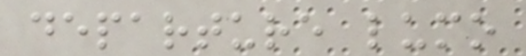departure lumo
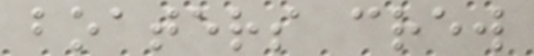boaters crew
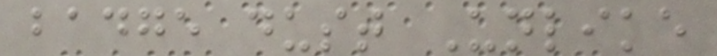badge dust Unlike
